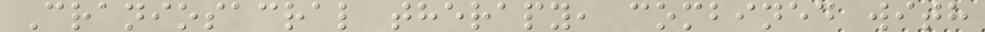Craniosacral therapy, combined with
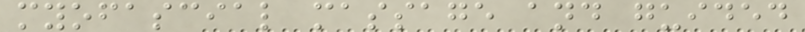myofascial massage and guided
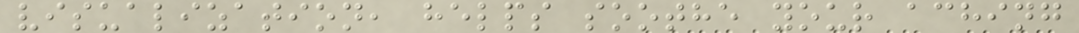visualization, helps soothe your aching
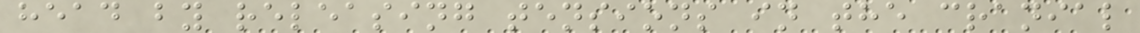head by releasing tensions in the cranial
